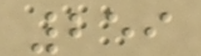259
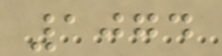1074
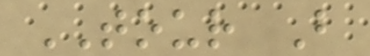TOUR B
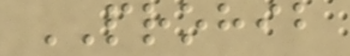PROHIB
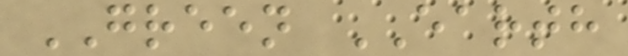GREEN EARTH
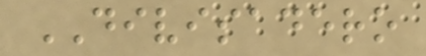DIVISADERO
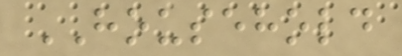HOUSEHOLD
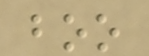boo
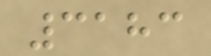3183
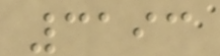3193
